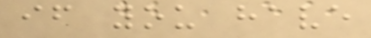if you have
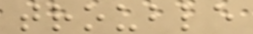trouble
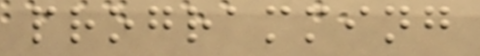programming
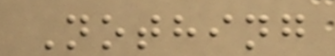Nothing
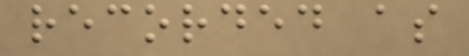recorded as
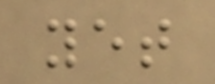yet
